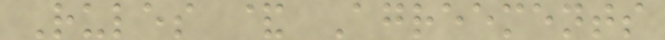Rules & Agreements
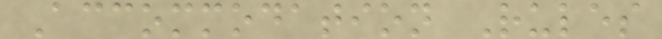Accommodation Rules
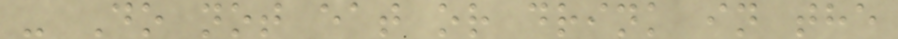- Do not eat or drink in the
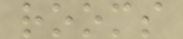rooms
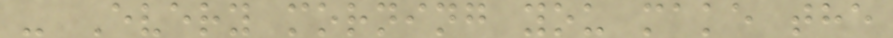- Every morning you make the
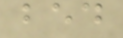bed
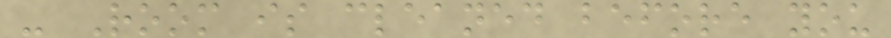- Room is cleaned before you
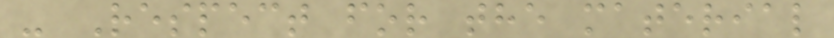- Respect for the material
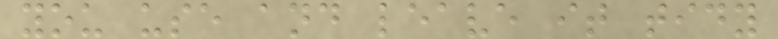you use and leave it tidy
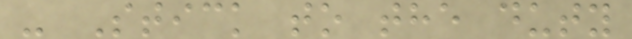- Stick to the duty
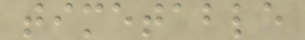timetable
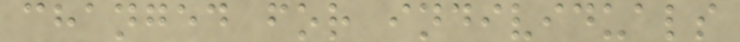changed for individuals
